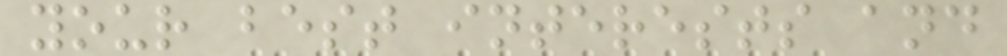your best interests and
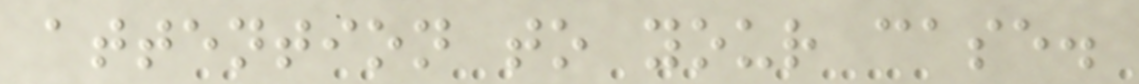attention to your case.
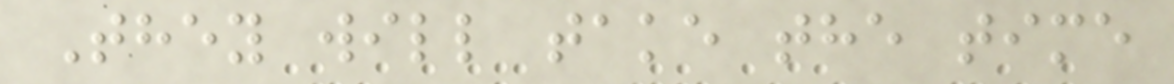They will take the time
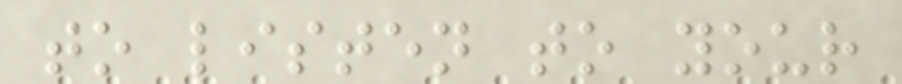to listen to your
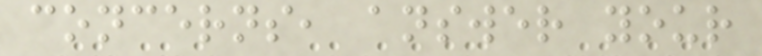concerns, answer your
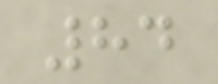84
